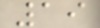19
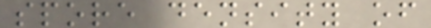spore density of
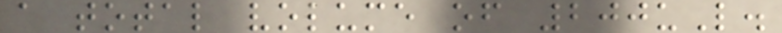a total volume of 200uL.
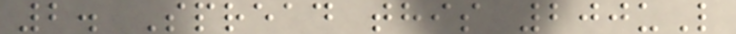2. Spread this 200uL
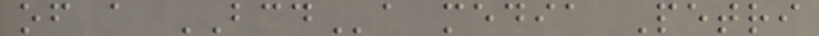of a BCDa media Petri
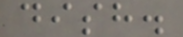dish.
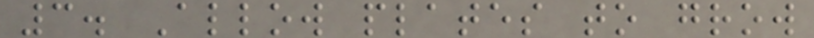3. Allow plates to grow
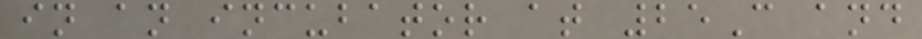in an incubator at 25C and
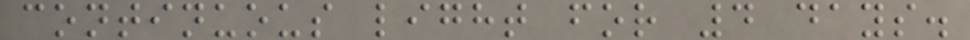continuous light for 4 days.
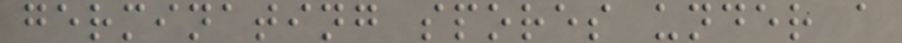germinating spores under a
